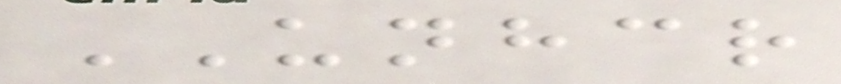UNHCR
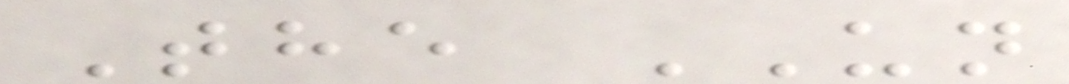The UN
